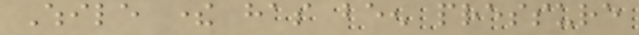While there has been pressure
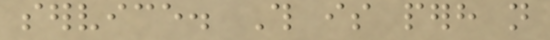service. This is perhaps not
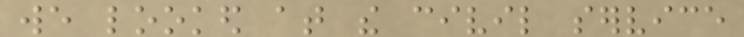we looked at the civil service
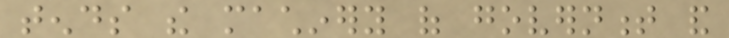tends the machinery of government and
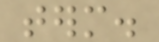term.
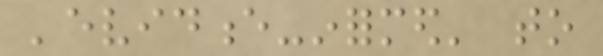'evidence-informed' to
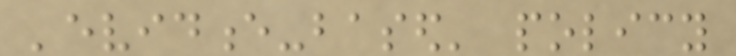'evidence-based' policy
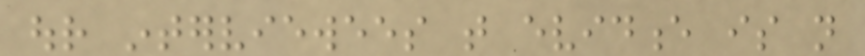our interviewees that evidence is not
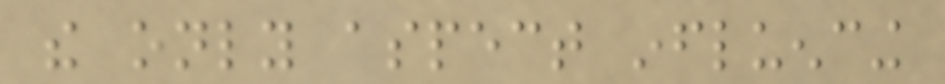the only aspect influencing
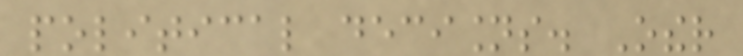political decisions. Other
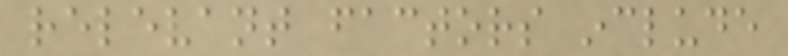relevant factors include
